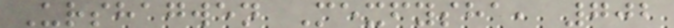Urshagwen Mexfysha, 702
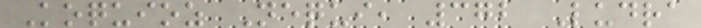Koquioz Nequi, 372 Ludra
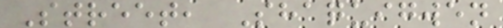Street, Shaquigwen
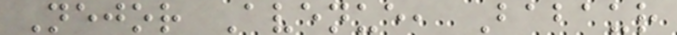Nejor Avenue, Babaur
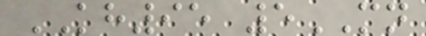KH95 5MN
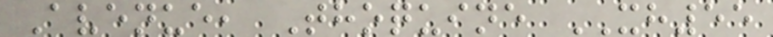Avenue, Thoquine XH55
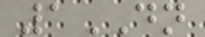1DN
